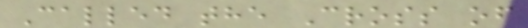Called the Cross of
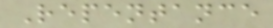Repentance
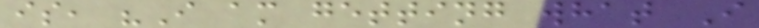is, "I am getting what I
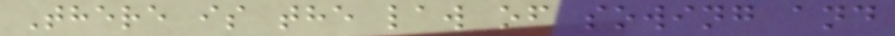There is the law of sowing and
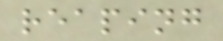reaping
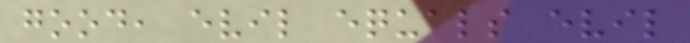good, evil equals evil
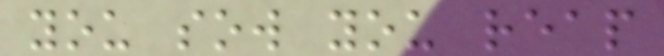you sow you reap
